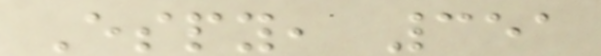Espy, 351
